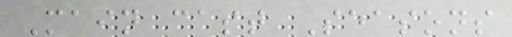Main cast Seasons
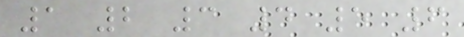1 2 3 4 5 6
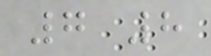7 8
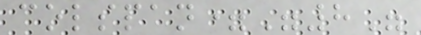colspan="8"
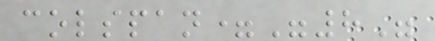colspan="8"
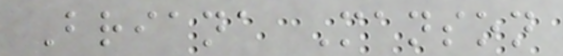Briana Manson
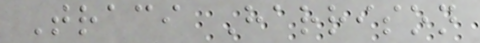Traci Harrison
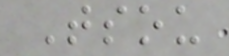Tsou
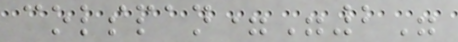colspan="2"
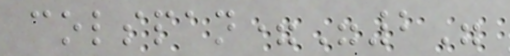colspan="2"
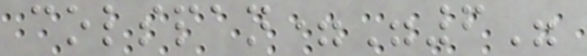colspan="6"
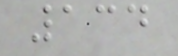134
